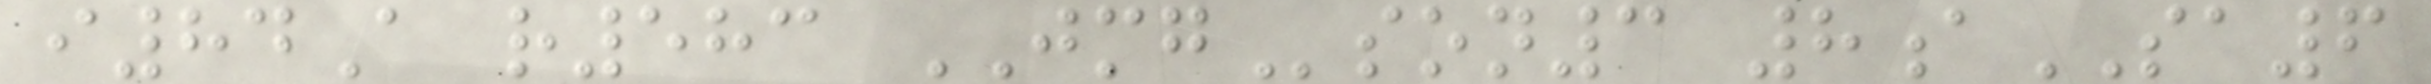i84A r583 JMGson3 8aSA6
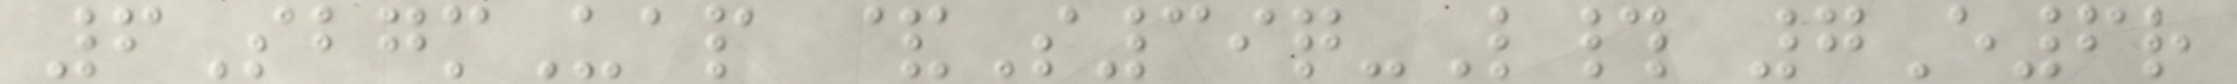6SbgmUap &S39q-L# 7E6r
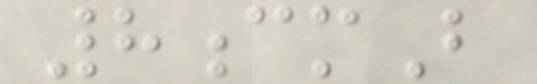8cmB
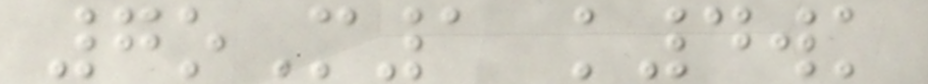7oM1 k4wk
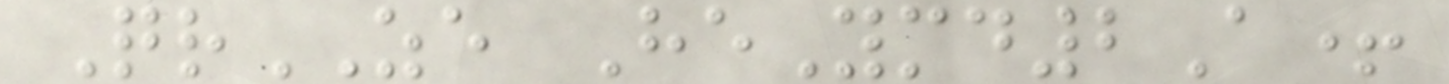QrZE HeYmd2A+
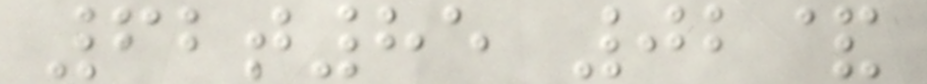62t85 02&
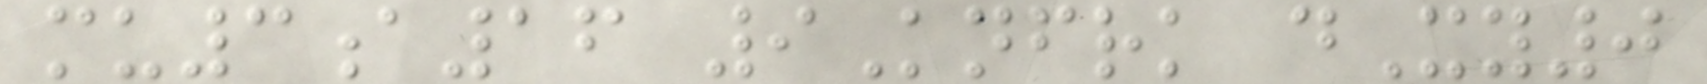mu3a16 9Knfrk dXy0
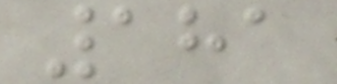181
